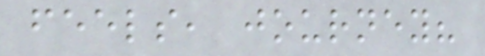feels, journey?
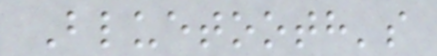Bluetooth's
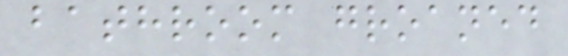bathroom groaned
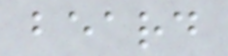beard
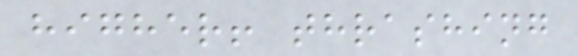higher! thrashing
